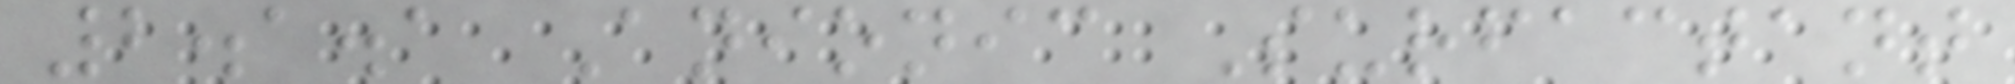2.1.1 Anionic Surfactant
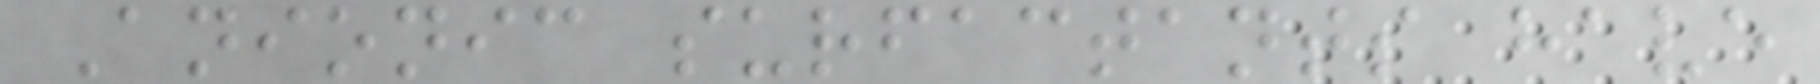Anionic surfactants have
